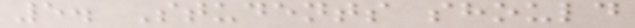5. Students should
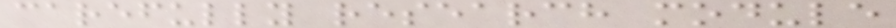carefully research module
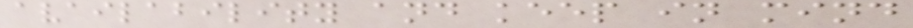availability and keep in mind
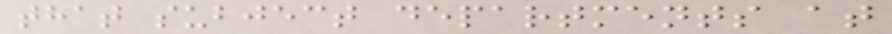that subject departments at
